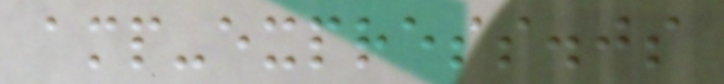amp-express.js
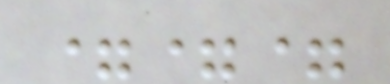===
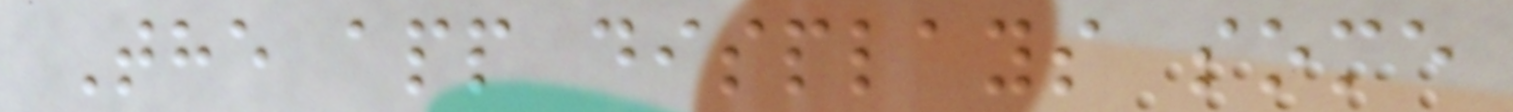The app displays some
